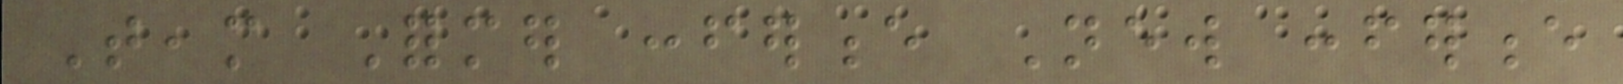Team Former conference New conference
